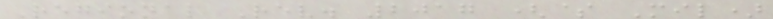Regional Rev. 2017 ($ Mil)
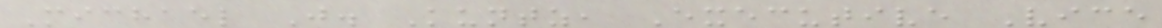Michael J. Kuntz, Executive Vice
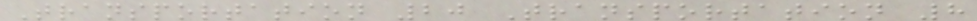Transportation 20 Transportation 8
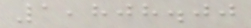1,808.00
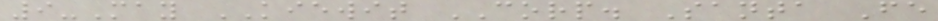9-May KIEWIT CORP. Santa Fe
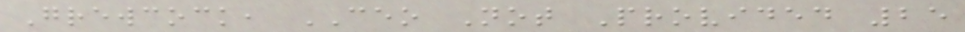Grewcock, CEO Not Provided 25
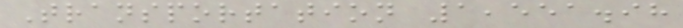Transportation 1,551.98
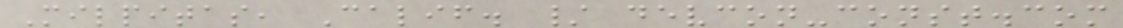Milpitas, Calif. / devcon-const.com
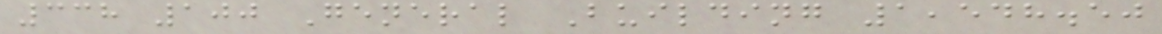338 100 General Building 1,548.50
